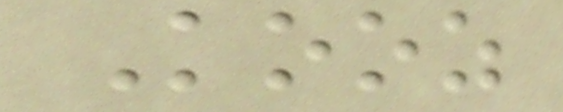Kooz
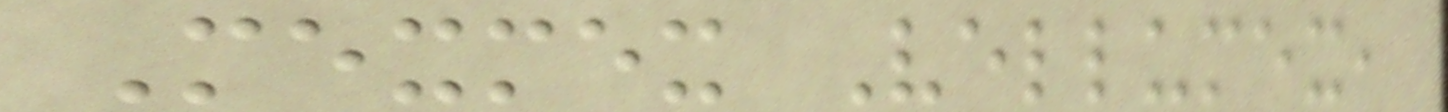Mexmex Vellumex,
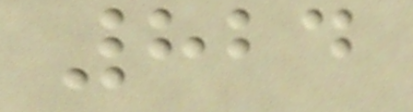824
